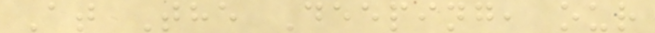At The Deeping, our
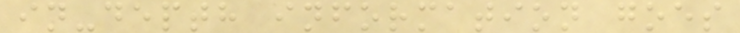in-depth information goes
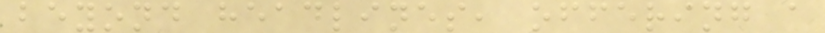beyond headlines, offering a
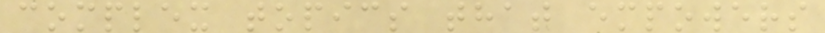complex topics that empowers
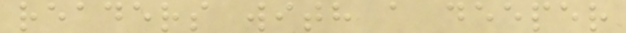readers with a deeper
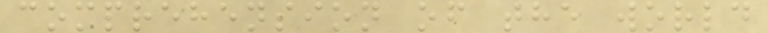comprehension of the world
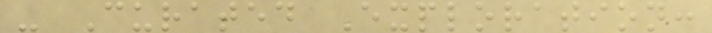- Curated Exploration:
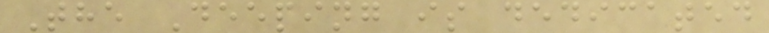The Deeping is dedicated
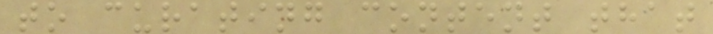to curating content that
